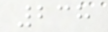238
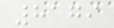8179
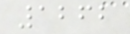1262
